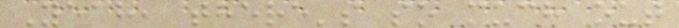Yeah, there's so much out
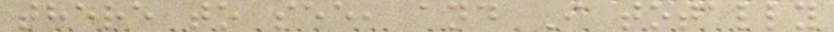there to see, and I totally
